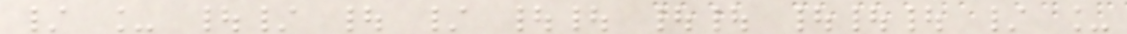/ _ |/ | / || || ||| / _
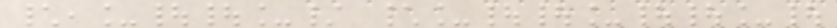\,_||_/ \_||_||_|
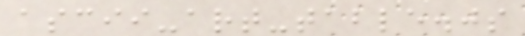ascii-art-table.js
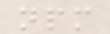npm
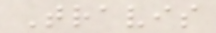Travis
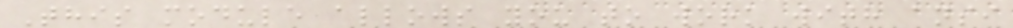This module allows you to work with ansi
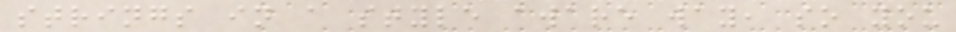strings in a style aware way, so you
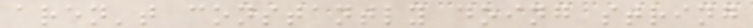aren't constantly doing string
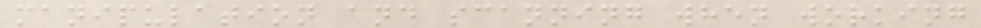manipulation and scanning when working
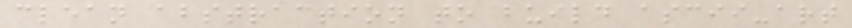clean abstraction to build ascii-art
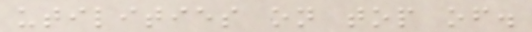utilities on top of.
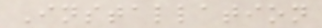Installation
